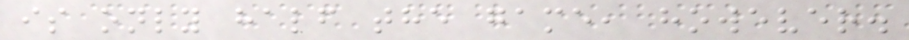is only half the game, however.
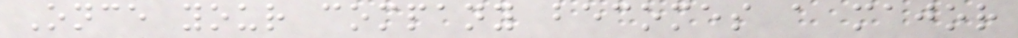Once your company becomes a major
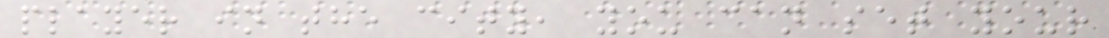player in the city, you can set your
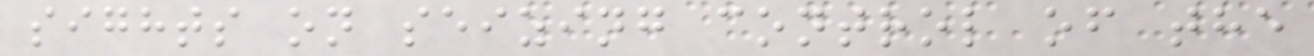sights on seizing control of the
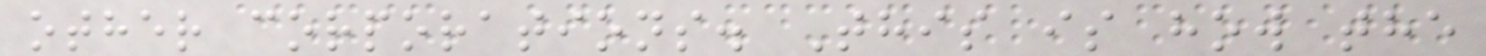other corporations. This is how the
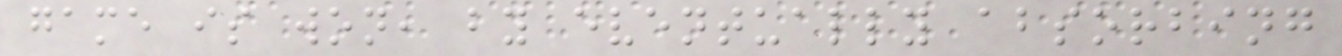game is won, by eventually absorbing
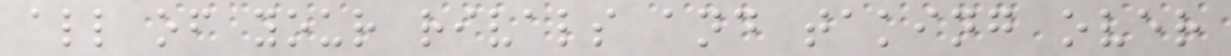all of your rivals and taking over
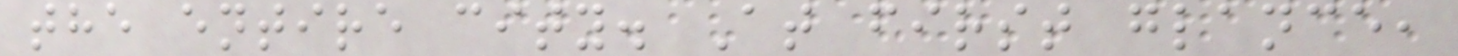the entire city. At first glance,
